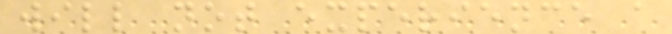will not experience a
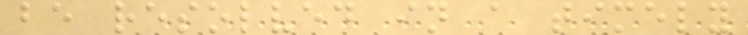be resolved in a timely
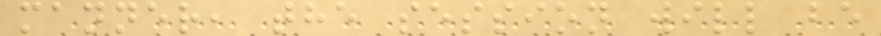manner, the session will be
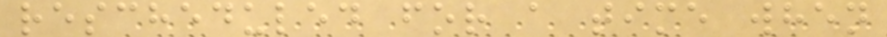rescheduled for a time when
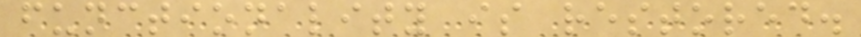functionality is restored.
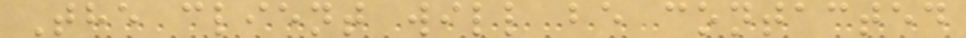The client will be contacted
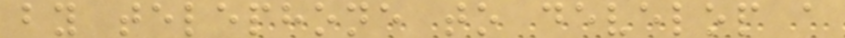by telephone to develop a
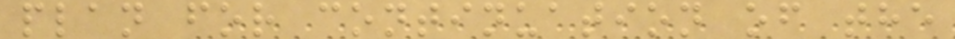plan for continuation of the
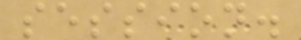session.
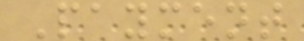Payment
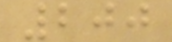200
